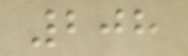208
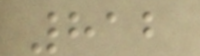812
